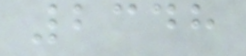2348
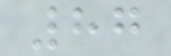87
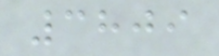3809
